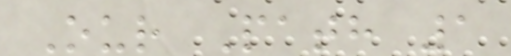Our Path 1
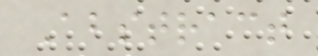Abstract
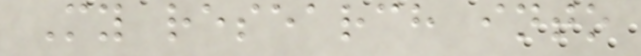My research into
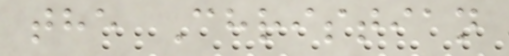the Christian
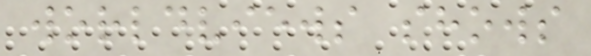worldviews shows
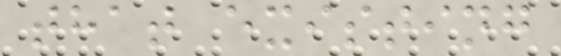that existing
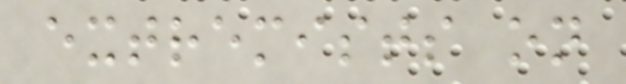extremists on
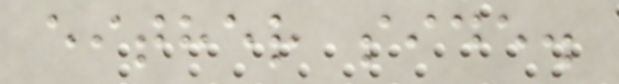either side.
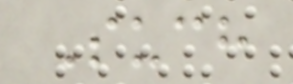Such
